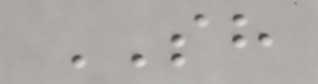SH
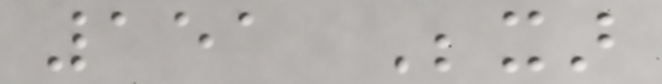151 Bexar
